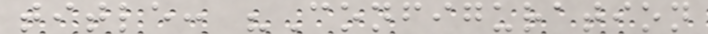title: "Configuration
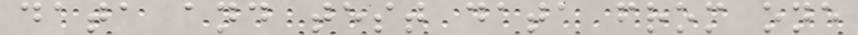data and test data from one
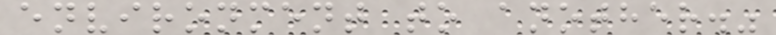environment to another."
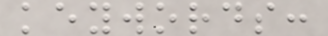keywords:
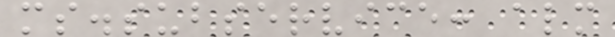ms.subservice: alm
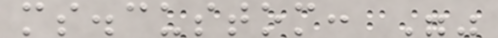ms.custom: ""
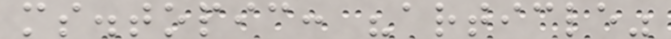ms.topic: "article"
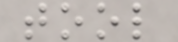tool
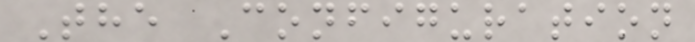The Configuration
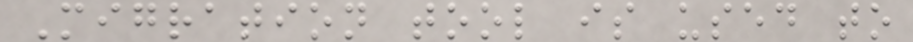Migration tool is used to
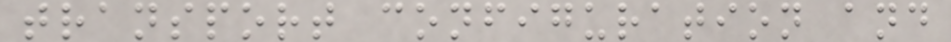transport configuration and
